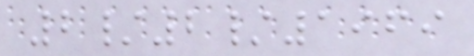2/2/1969
